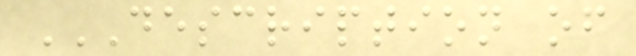DESCRIPTION OF
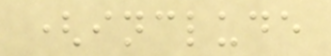(include
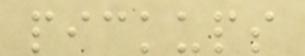pickups
